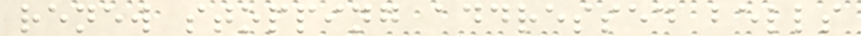renew stopping addressed bells
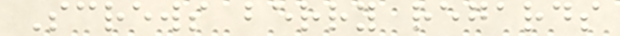Screws berry regards
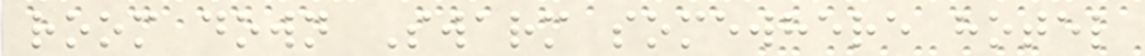room down Swarm somewhere hotel
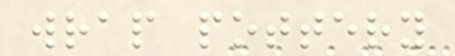wrap pottery
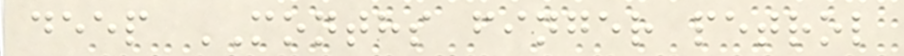deep MONTHS finger petrol
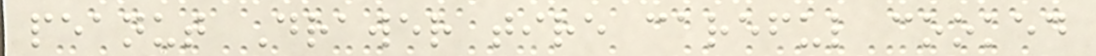peanut Drawer tire careful cooked
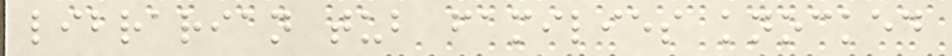librarian tub families knocked
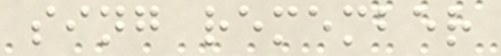sing remember
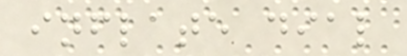inflate dial
